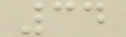34
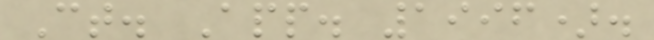Ct. App. 1996).
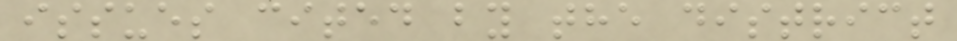issues cited by the district
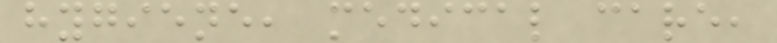hygiene, medical care,
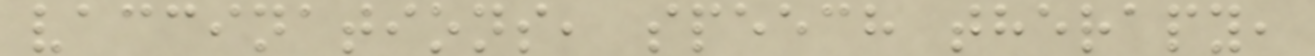vaccinations, speech therapy,
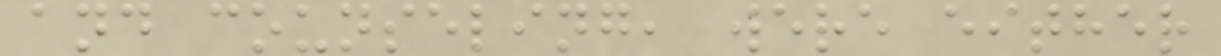and counseling, were either
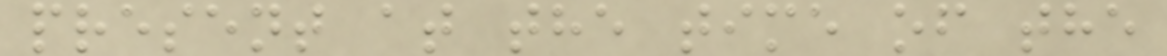present at the time of the
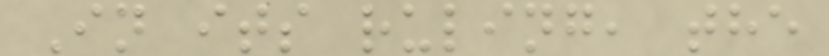In its ruling, the
